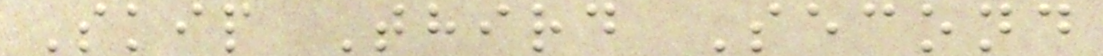Skip Third Second
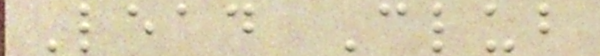Lead Club
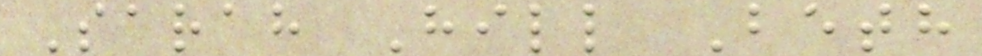Sarah Hill Beth
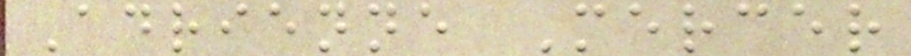Adrienne Mercer
